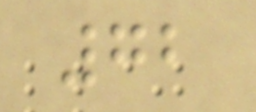72
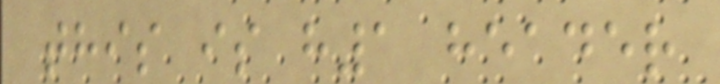this is h1 header
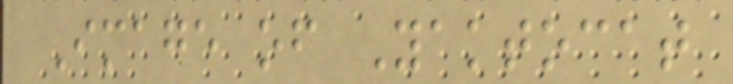Image of Yaktocat
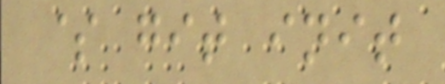$ git init
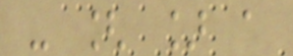- [ ] a
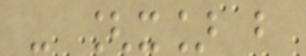- [x] b
